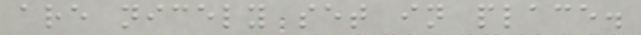are nicely set in place.
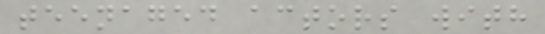teenaged actors with
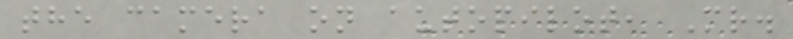the camera on autopilot, Mr.
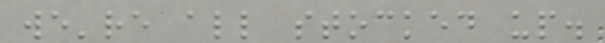we're all stocked up.
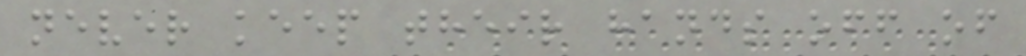never keep their hands off of
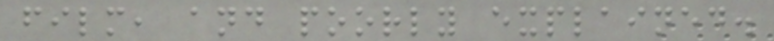film, and poorly explained.
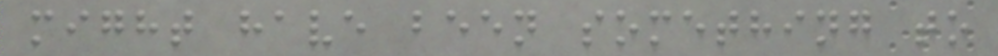might have been something to
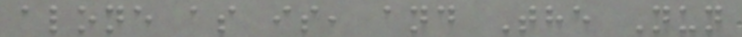alone as is, and The Nun
